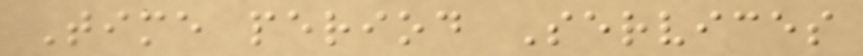Time period Services
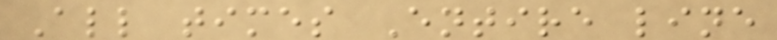All times Entire line
